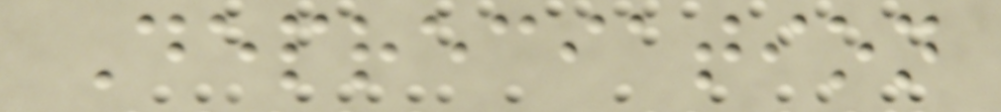Depreciation
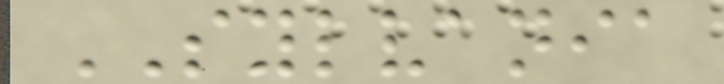SYLVANIA
